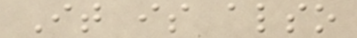It is also
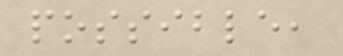possible,
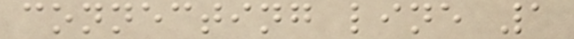connecting line 1
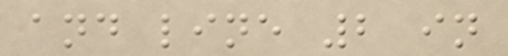and line 2 in
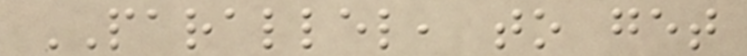PARALLEL, to get
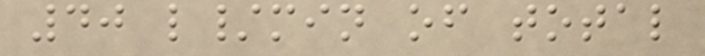40 l/min of total
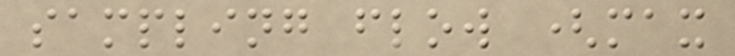sampling flow (max
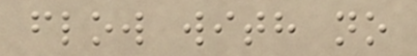flow with no
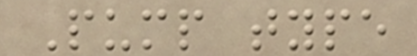Pump type
